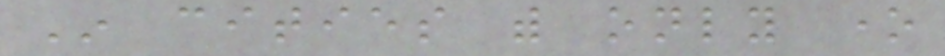In cities with only one
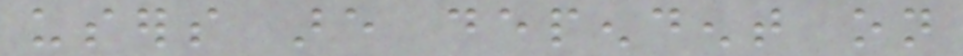users are dependent on
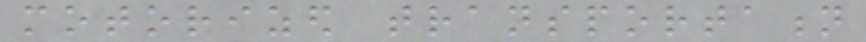motorized transportation
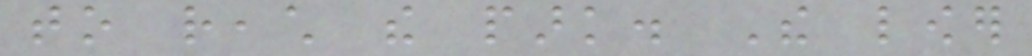to reach the park. The lower
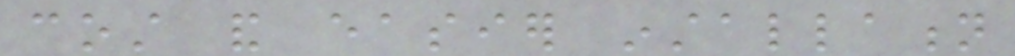cost and easier installation
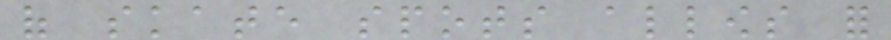of skate spots allows for
